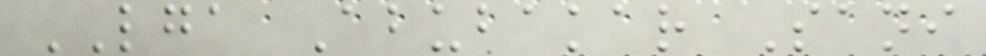LGA Abubakar Sani
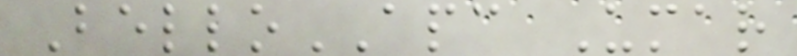BelloAPC Umar
